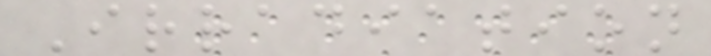Irradiation
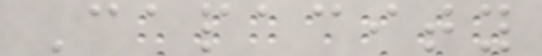Capacity
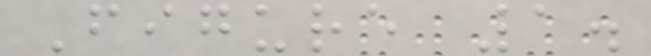Figure 1.
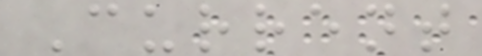Current
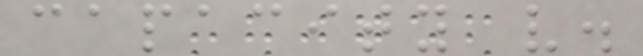capacity v.
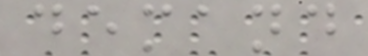demand
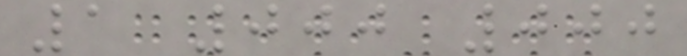1 000 000
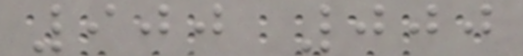900 000
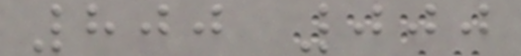800 000
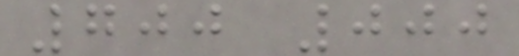700 000
